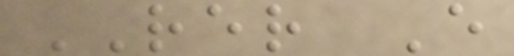RER E
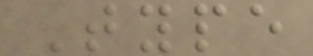Type
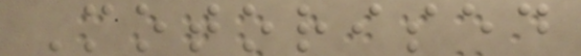Motorised
